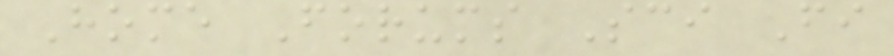Home Forums Sci Fi
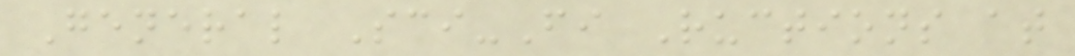General Sci-Fi Ructions at
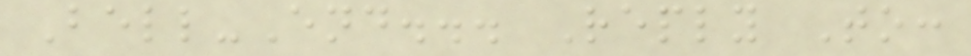Bell-End... Reply To:
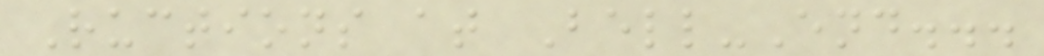Ructions at Bell-End...
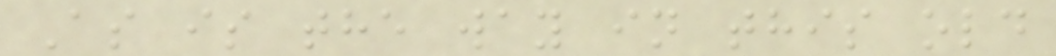As is the way in this old
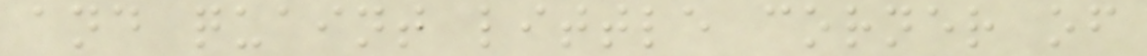and quaint little corner of
